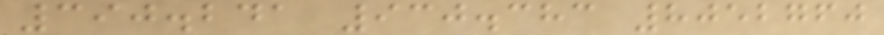390.241 930.383 8052760
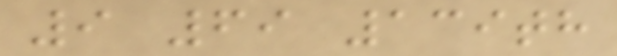9 69 139th
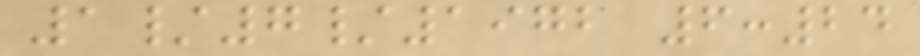1/7/1972 6:24
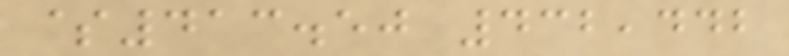$413.50 432,442
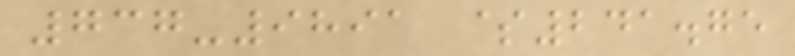737-9891 $241.75
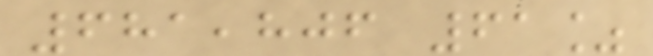681,806 61%
